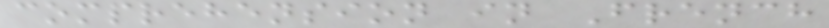comprehension in French
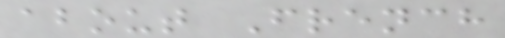about French
